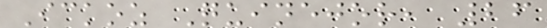Ickoz Quinejor, 26
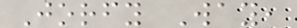Jorfy Way,
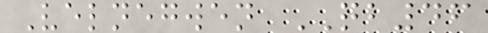Velnegwen QB46
